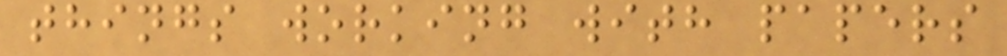things working with papers
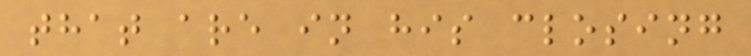that are in his closing
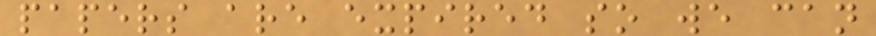papers are expired so we can
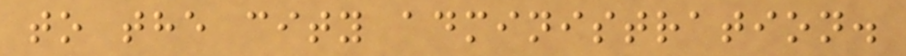to the city administration.
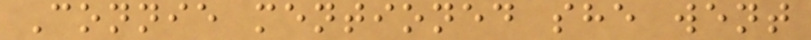Connie mentioned she went
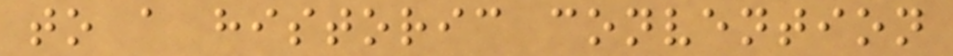to a historic convention
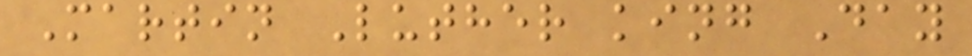Martin Luther king Day
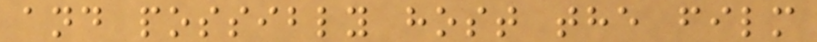and possibly host the film
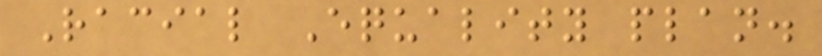Racial Equality plan.
